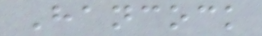Hancock
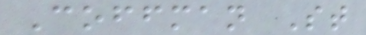Coffman St
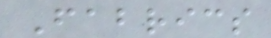Fabrics
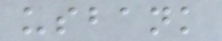usbank
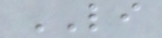LI
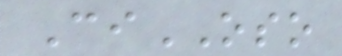CiOSO
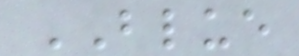BLUE
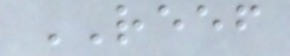REEF
